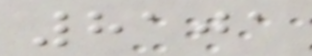8101
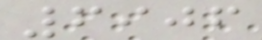6906
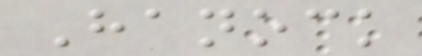Hanock
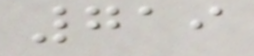719
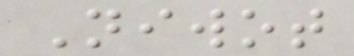Niwot
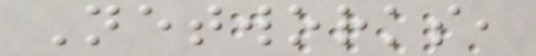Networks,
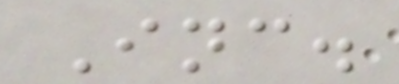Inc.
